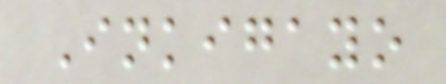Inkigayo
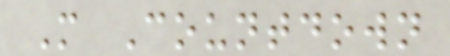M Countdown
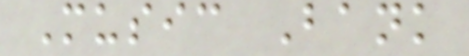Music Bank
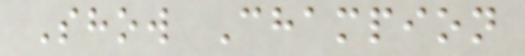Show Champion
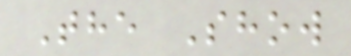The Show
